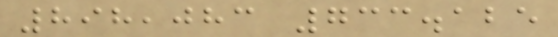898,083 733.125
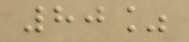80%
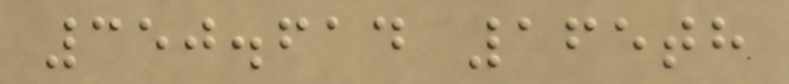350.614 165th
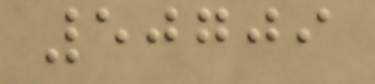50709
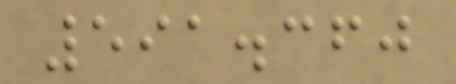591.360
